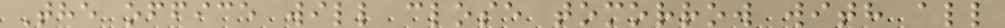The office will close tomorrow with all
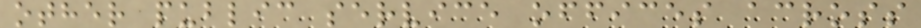other public service offices across
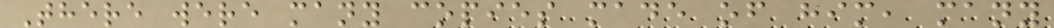There were many copies made of him, many
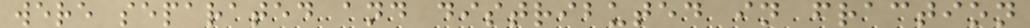were separated and distributed in fraction
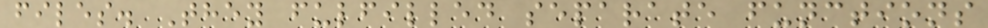files. They fulfilled separate functions
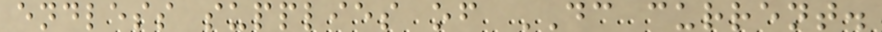endless supplies of DC current.
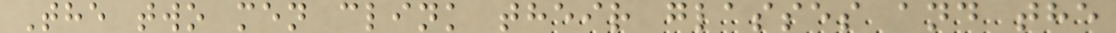The two men clink their glasses and the
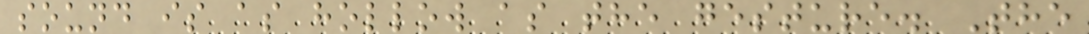sound is as hollow as the gesture. The
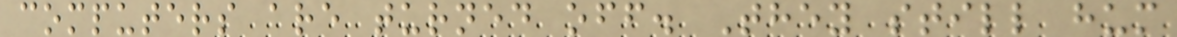computers are turned off. They still hum
